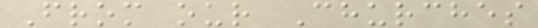From our Churches
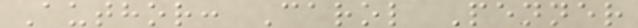Author: Carol Penner
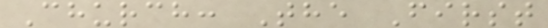Church: The First
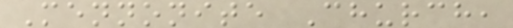Mennonite Church,
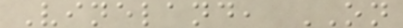Vineland, ON
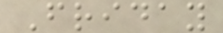Friday
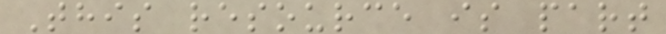This resource is part
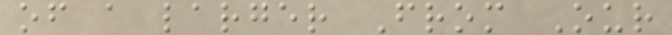of a larger From Our
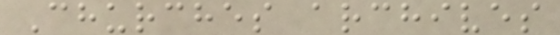Churches archives
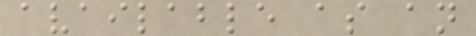available as an
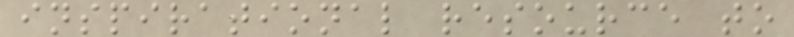inspirational resource to
